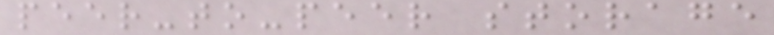peer-to-peer storage
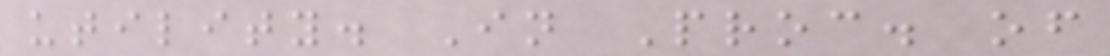utility. In Proc. of
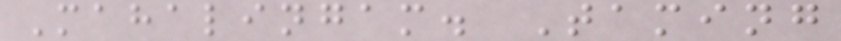Mahalingam. Taming
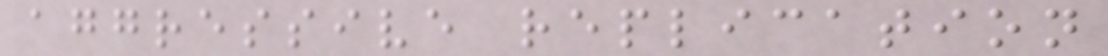aggressive replication
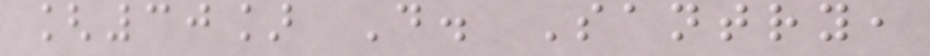[30] D. Santry,
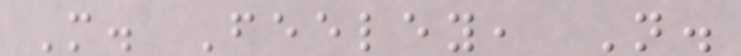M. Feeley, N.
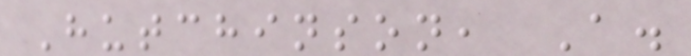Hutchinson, A.
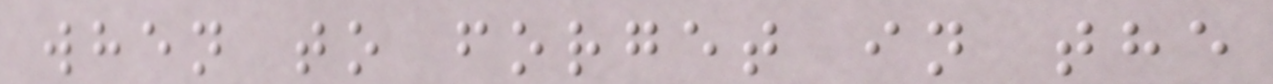when to forget in the
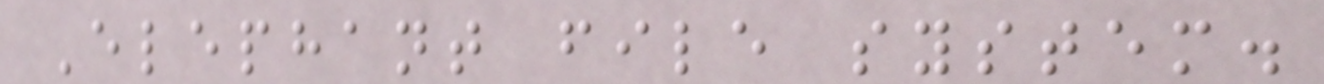Elephant file system.
